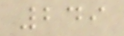249
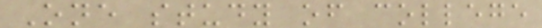One study of college
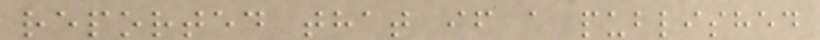reported that if a published
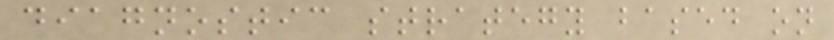diagnostic strategy based on
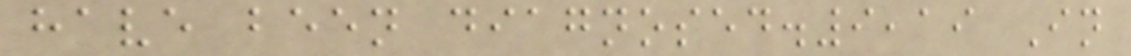have been diagnosed.9,19 In
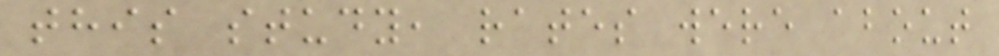this study, rates were about
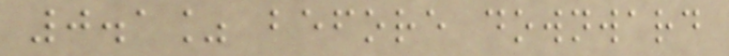0.1% before downward
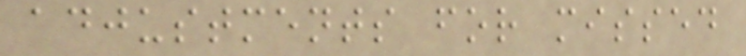adjustments for missed
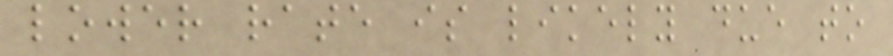lower rate is likely due to
